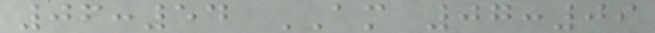06:54 AM 07:09
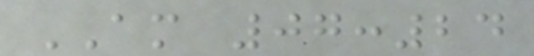AM 07:24
